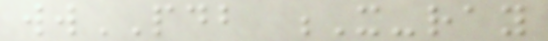wwPDB X-ray
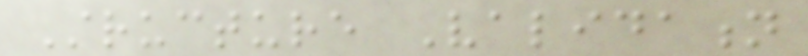Structure Validation
